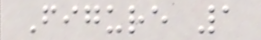Figure 1
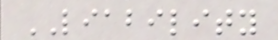LIABILITY
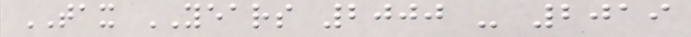TAX YEARS 2000 - 2019
